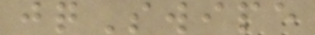jqSwipe
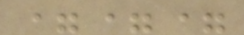===
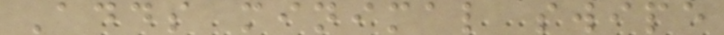Adds minimal swipe
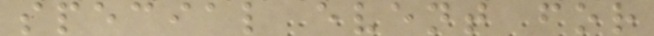special event for
